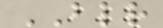BLR
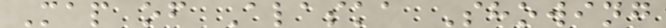Map of Alaska Showing
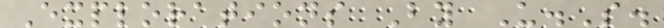Explorations By U.S.
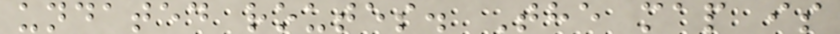undated routes. The map is
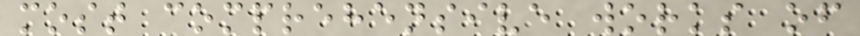most comprehensive works of
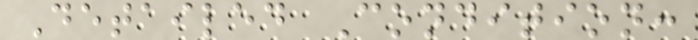Detailed Condition:
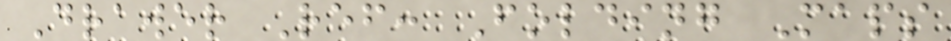Drawer Ref: Folding Maps
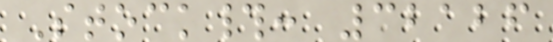Stock#: 32126
